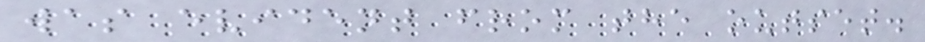was evident from the outset.
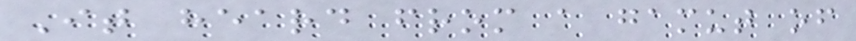It heard from a gamut of
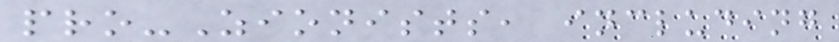pro-Zionists, including
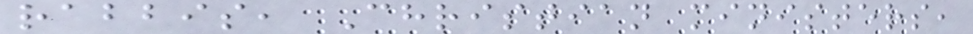rabbis, Christian ministers,
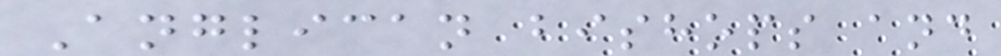Anglican bishops and
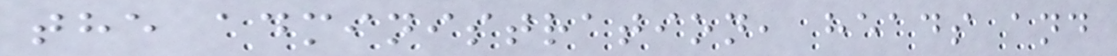the administration, heads and
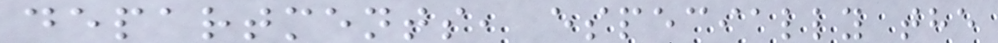departments, especially the
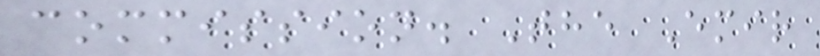commission. The Emir
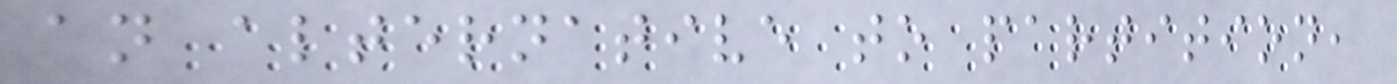an alternative to partition,
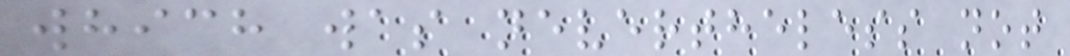which was nevertheless not
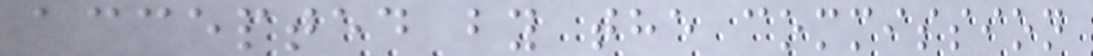accepted by the commission
